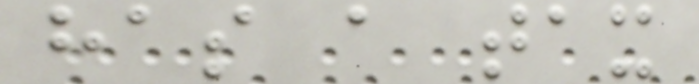has a tax
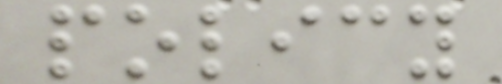policy
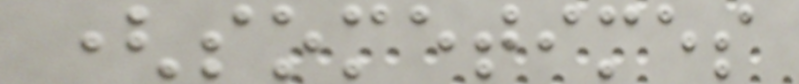(sometimes
